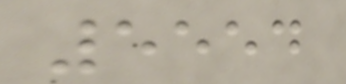5554
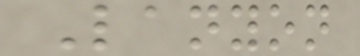Lanyon
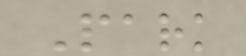Park
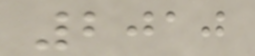2010
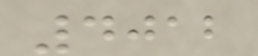4012
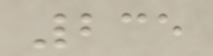235
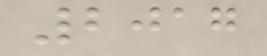2017
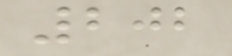202
